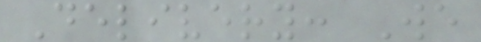Delivery: We
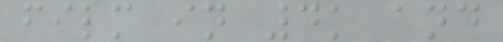film in 4k and
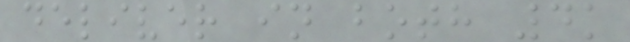deliver in both 4k
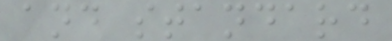and standard
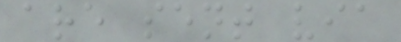are sent via
